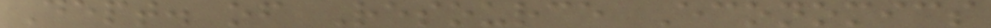Dept. of Resource Economics
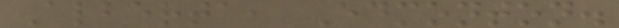Alberta, Edmonton.
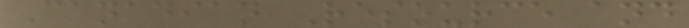Canadian Resource and
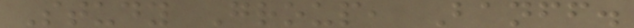Study Group, Banff.
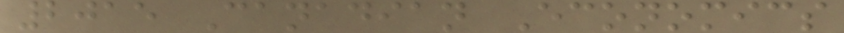2015 Canadian Economics
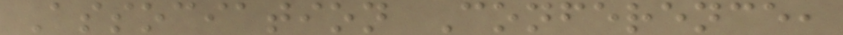Association Conference,
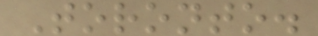Toronto.
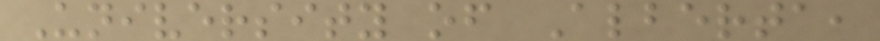University of Alberta,
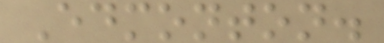Edmonton.
